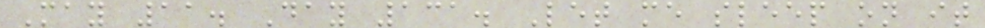May 11. Day 131. Let me sleep on it
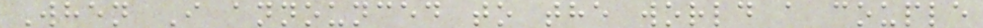When I announced to the world a couple
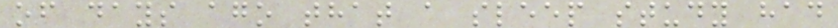of days ago that a sleep study had
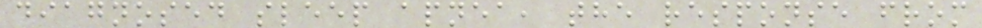diagnosed sleep apnea, the response from
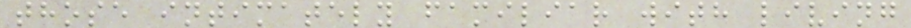those intimately familiar with living
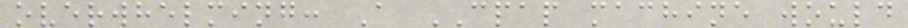overwhelming: A CPAP machine would
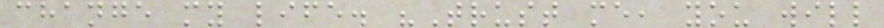change my life. "Trust me, you will
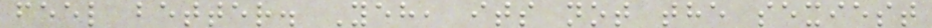feel better. Yeh, its not the sexiest
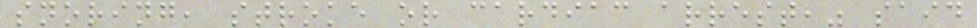snoring, stroke or cardiac arrest," said
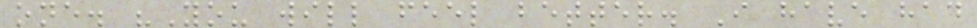one. "You will feel better. I have had
